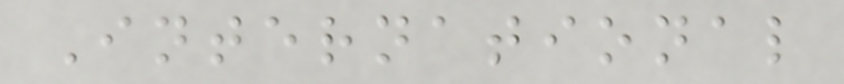International
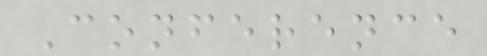Conference
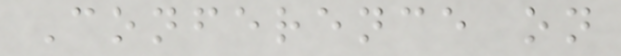Conference on
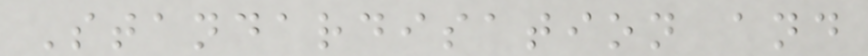Standardisation and
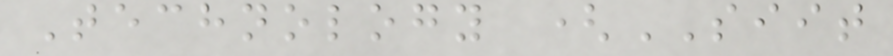Technology (SIIT
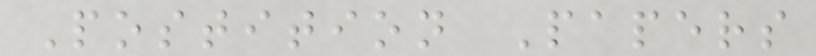Postition Papers
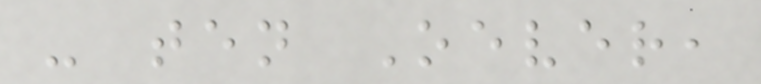- ten Oever,
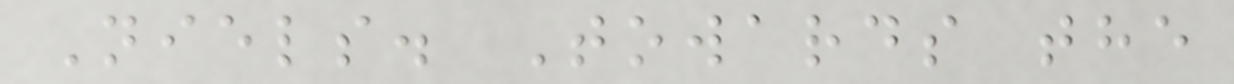Niels. Towards the
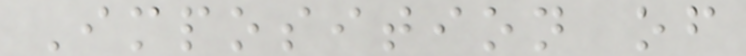Imposition of
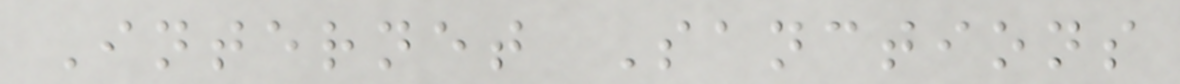Internet Sanctions
